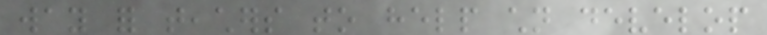way for teachers to help children develop
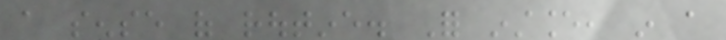a sense of routine. For instance, in a
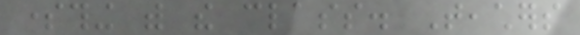something with the class. Teachers
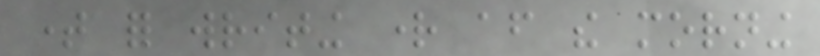time for writing right after the morning
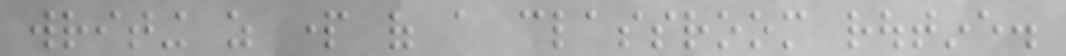writing as part of a classroom routine.
